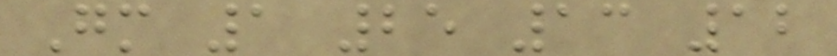Gm 1 25 13 12
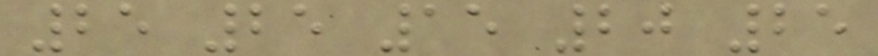25 25 15 20 25
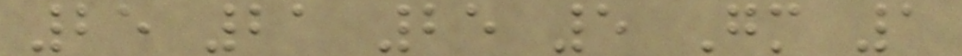25 21 25 5 Gm 1
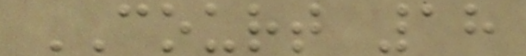COURT 18
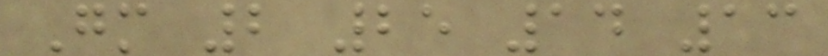Gm 2 25 14 13
